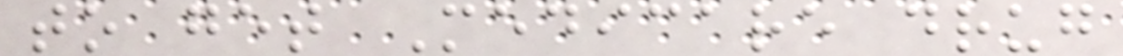to get Medicare drug
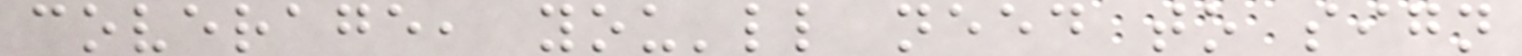coverage, you'll need to sign
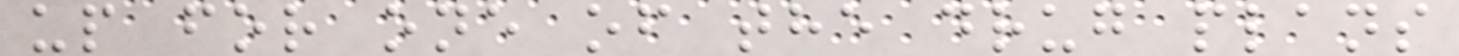up for one of the drug plans
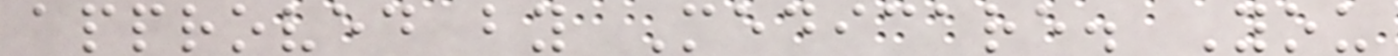approved by Medicare. You
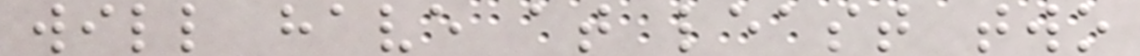will have at least two
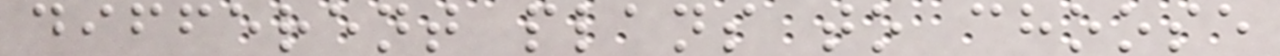different plans to choose
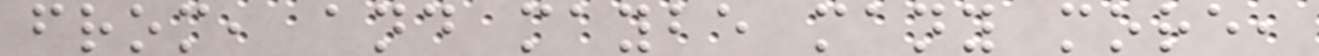from, and maybe many more,
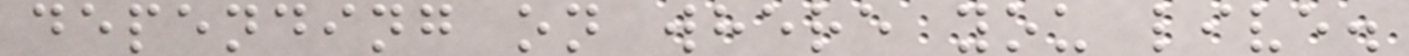depending on where you live.
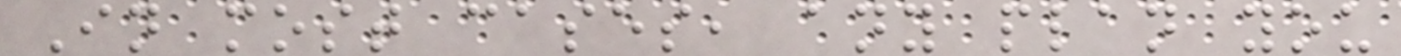In most cases, any plan you
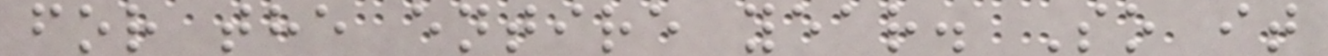for the entire year. So it
